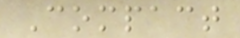Compact
